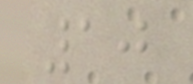10
